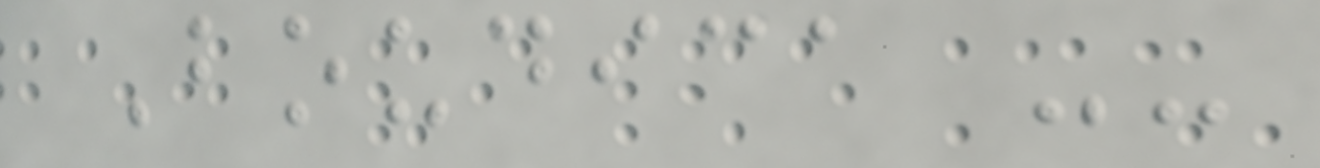Boudica --
